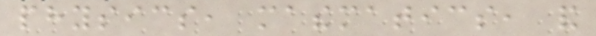physics, mathematics, and
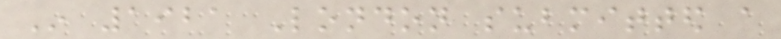In 1921 London submitted a
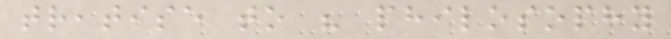treatise to his philosophy
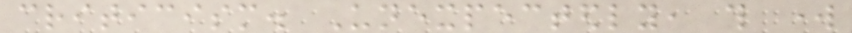criticism. Unexpectedly, this work
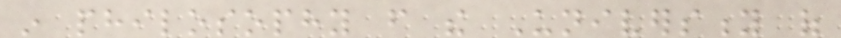in philosophy from the University of
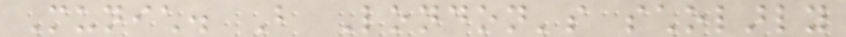Munich. But London's scholarly
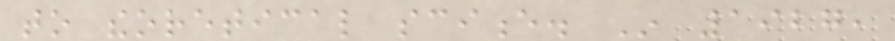to theoretical science. In 1927,
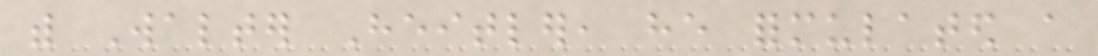with Walter Heitler, he formulated a
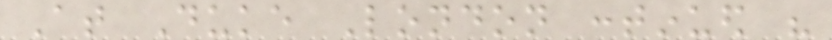At Duke London continued his
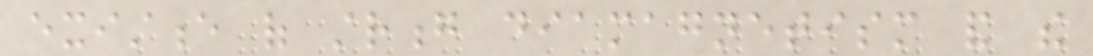existence of strong diamagnetism and the
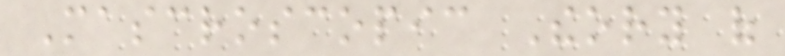Mascroscopic Theory of
